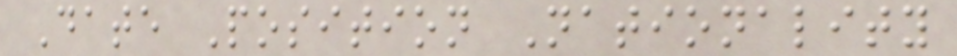Date Position Nationality
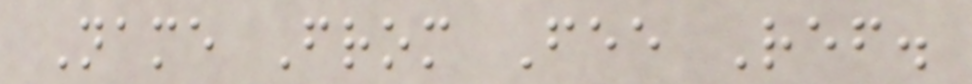Name From Fee Ref.
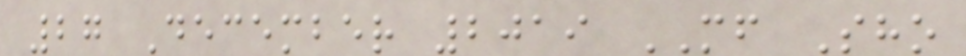27 December 2019 MF Sho
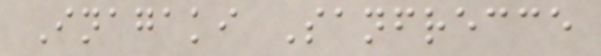Inagaki Sanfrecce
